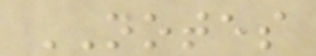NOTES
